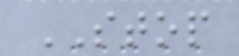STOP
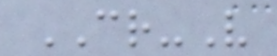CR-V
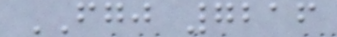FGJ 7216
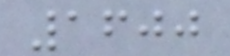1600
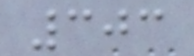303
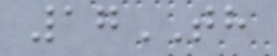17TH
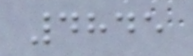4845
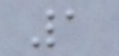1
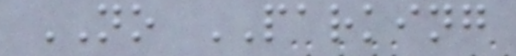NO PARKING
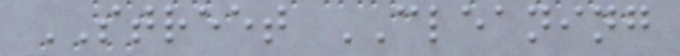STREET CLEANING
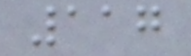117
